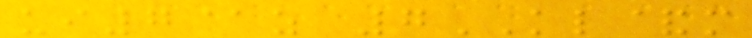ui7@z 7KL&m
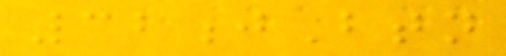32jBtn
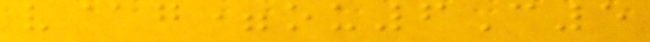v@g=ou6C5
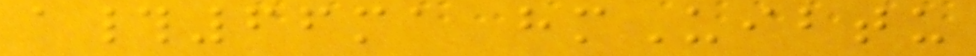a#66ma hmUibtu
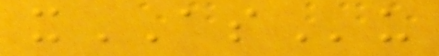xASu
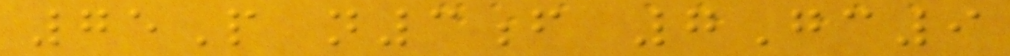75P n3f 7Gc9
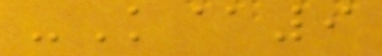-K@9
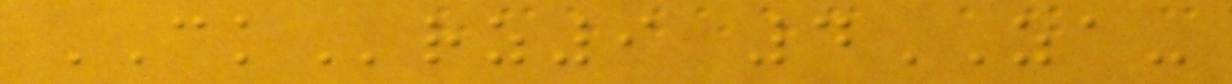CKrz9 4ZA-
